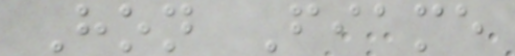Hon Fiame
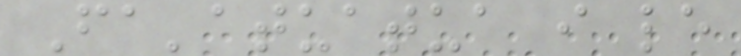Fa'atuatua i le
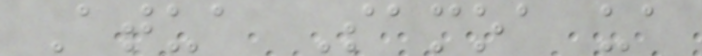Atua Samoa ua
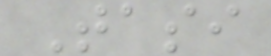Tasi
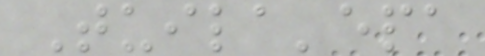Tuila'epa
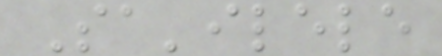Sa'ilele
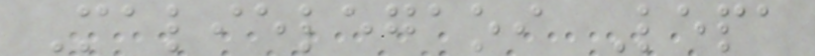Malielegaoi Lepa
